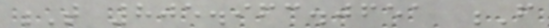T 805.963.0651 F
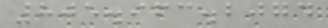805.963.2074
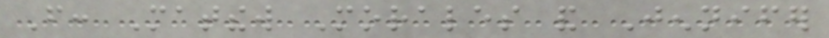From: Matthew Morales and Jennifer
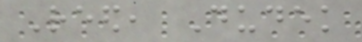Reed, Dudek
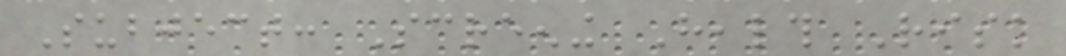Subject: Screening Health Risk
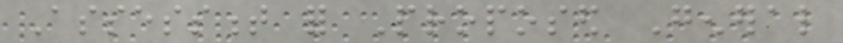Assessment for Proposed General
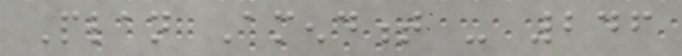Plan Amendment - 246
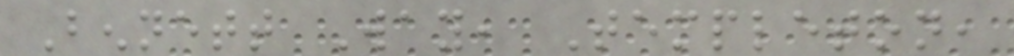Bennett Way, Templeton,
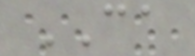CA
